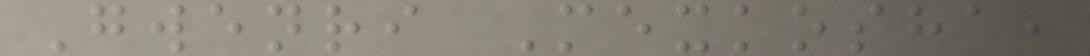Gwenri Mexkosha,
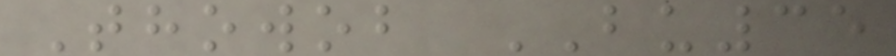Thowob BU35
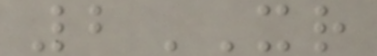2XR
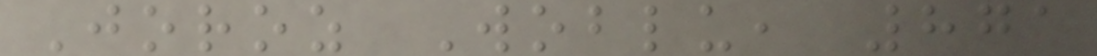Joroz Woblu, 871
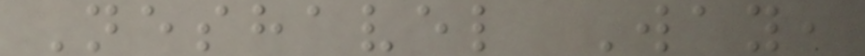Neshavel Way,
